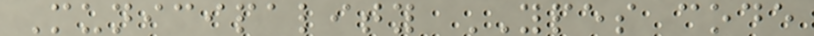Municipality YPES code
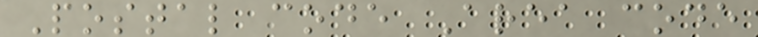Postal code Area code
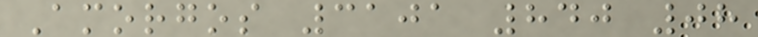Amorgos 3101 840 08
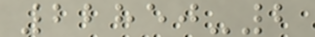22850-2
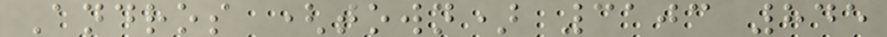Andros (town) 3103 845
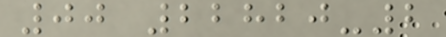00 22820-2
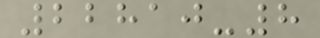22810-8
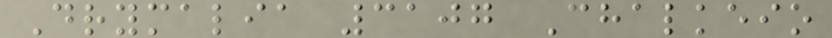Drymalia 3107 Chalkeio
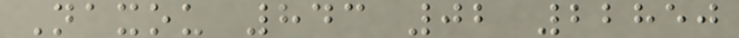Naxou 843 02 22850
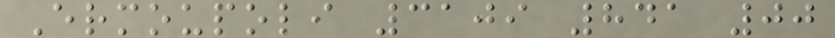Ermoupoli 3109 841 00
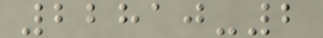22810-2
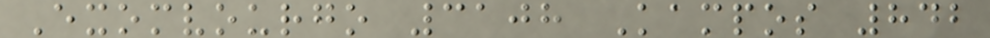Exomvourgo 3108 Kampos 842
